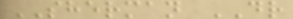SHERMAN DR
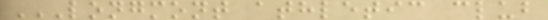LONGMONT ATHLETIC CLUB
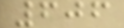606
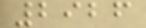2926
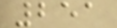251
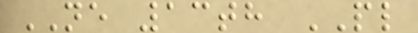NE 13th PL
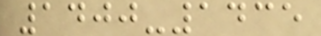1400-1435
